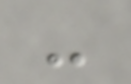-
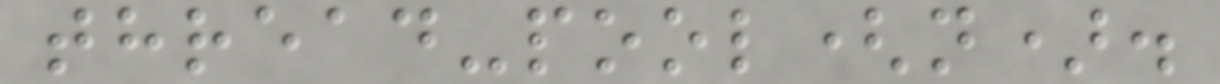thread-pool(n).
